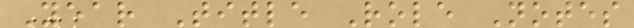Year Title Role Notes
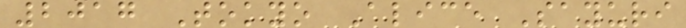2017 Tokyo Alice Sayuri
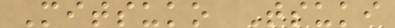Mitsuko Tsuki
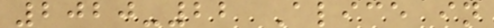2020-22 Alice in
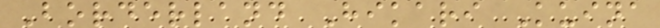Borderland Hikari Kuina
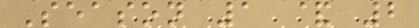Season 1 & 2
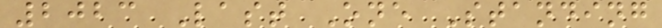2023 Last One Standing
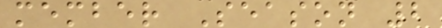member Season 2
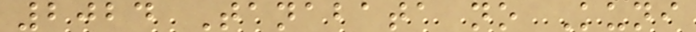2024 Tanabata no Kuni
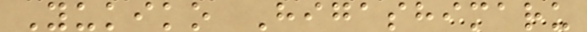Yukiko Higashimaru
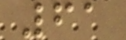61
